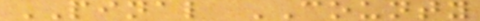PINAL COUNTY
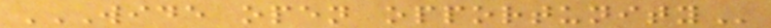WIDE OPEN OPPORTUNITY
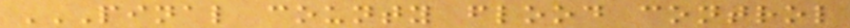PINAL COUNTY FLOOD CONTROL
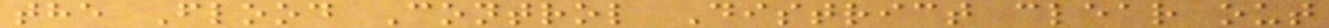the Flood Control District clear out
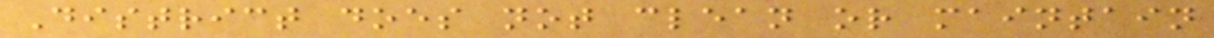District does not clean or maintain
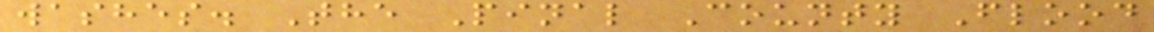washes. The Pinal County Flood
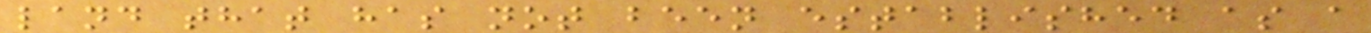land that has not been established as a
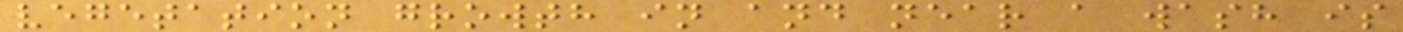vegetation growth in and near a wash is
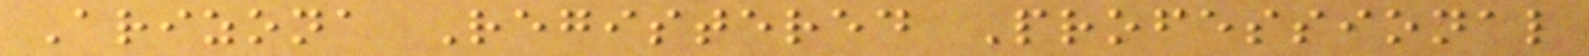Arizona Registered Professional
